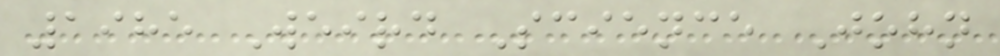1985 Weird Science John
